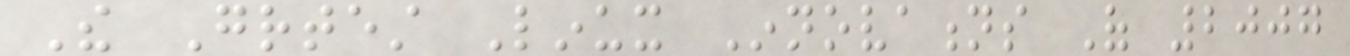The Greatest Linux Innovations Of 2007
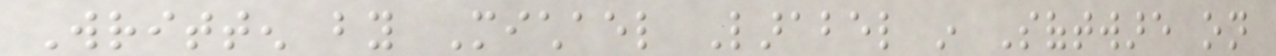Written by Michael Larabel in Software on
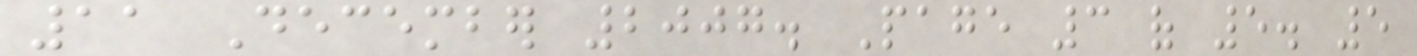11 December 2007. Page 3 of 5. 5
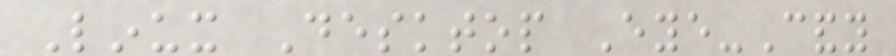Linux Desktop Eye-Candy
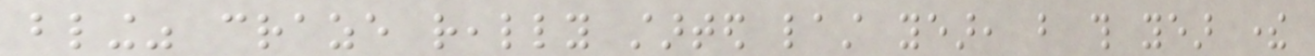bling" craze really started last year, but this year there
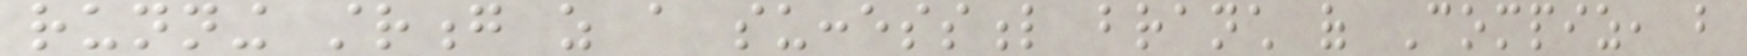running strong as a successful branch of Compiz, but
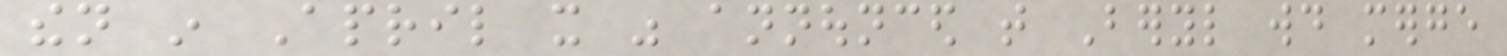then in April it was announced that Beryl would merge
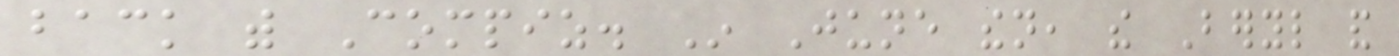back with Compiz. In June then, the Beryl and
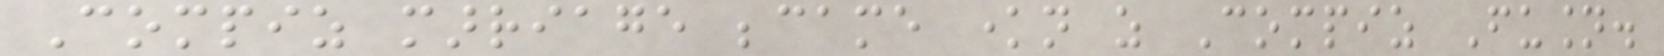Compiz marriage became known as Compiz Fusion.
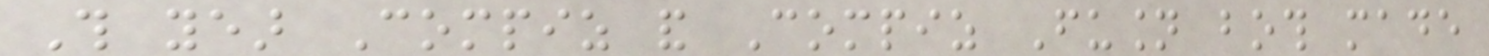This year Compiz and Compiz Fusion both made
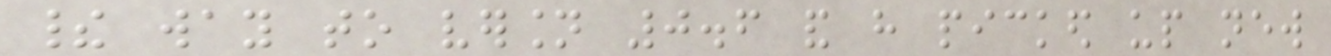their way to version 0.6 and have picked up new
